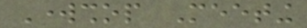Workshop Meeting
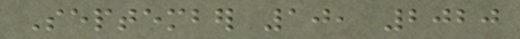September 10, 2020
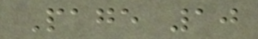Page 10
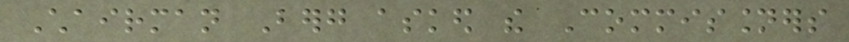Chairman Berg asked the Commissioners
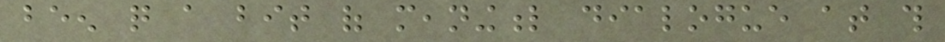been quite a bit of meaningful dialogue at this
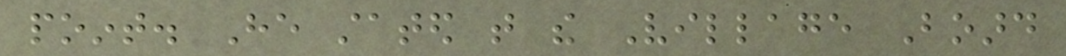point. He stated that the Village Board
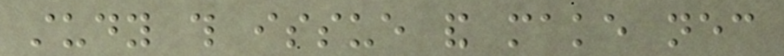study this issue and make necessary
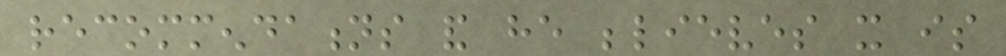recommendations and he believes it is
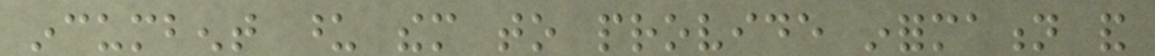incumbent upon them to provide information and
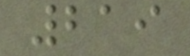219
